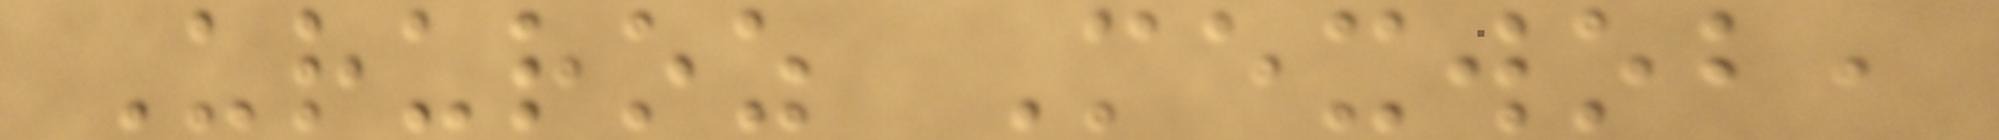Ururoz Mexwob,
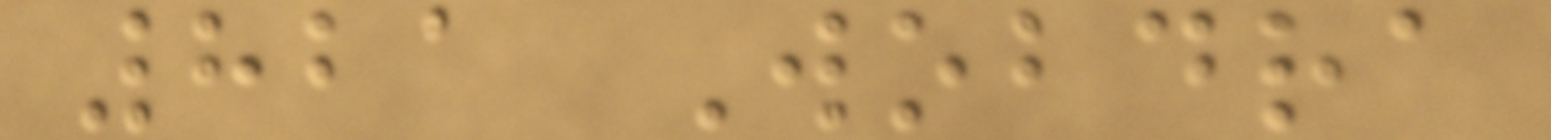821 Wobdra
